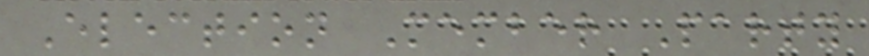Election Member Party
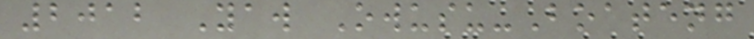2012 Yaw Owusu-Boateng
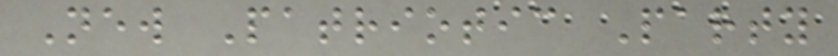New Patriotic Party
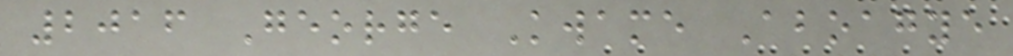2016 George Kwame Aboagye
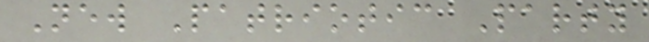New Patriotic Party
